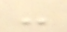-
